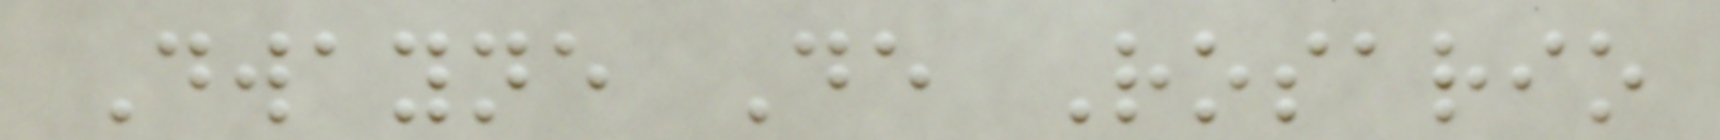Dwayne De Rosario
